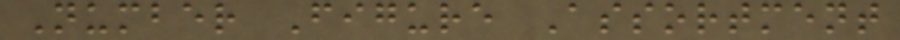Number Figure Assortment
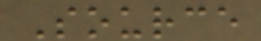Source
